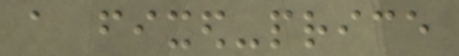a fixed-price
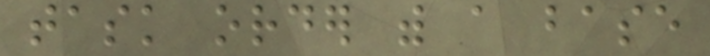task order with a base
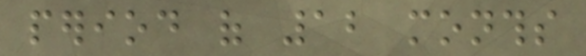period of 12 months
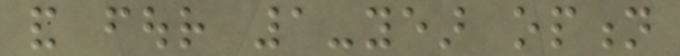and four 1-year option
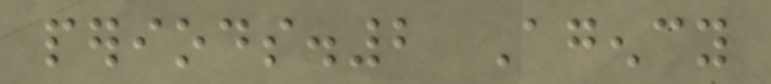periods.2 Agency
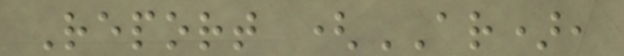Report (AR),
